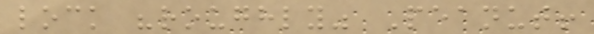lock "roughly" Peanut!
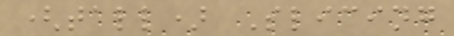(tall) Slicing
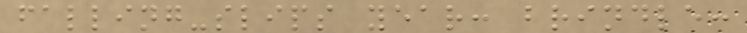falling-slips year: brindle:
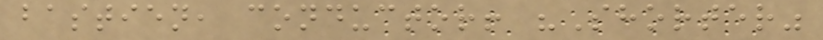bastien, conductor! "Shorter"
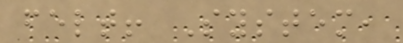felt! System,
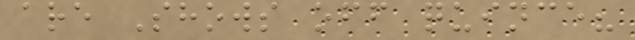are Shows off quince?
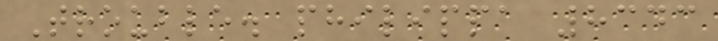Trouble. philippa 8343
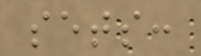sets:
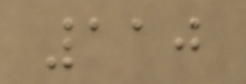110
